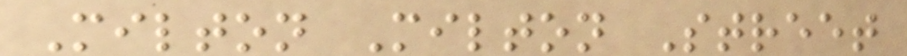Milton Milton Street
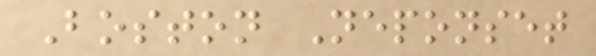Boston Neponset
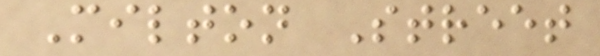Milton Street
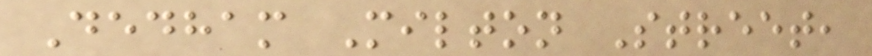Dedham Milton Street,
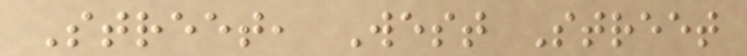Street, West Street
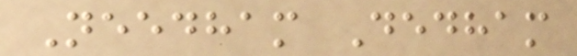Needham Dedham
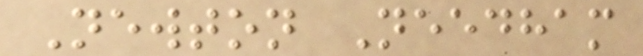Newton Needham
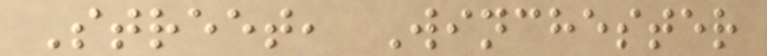Street, Winchester
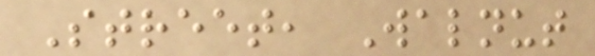Street, Walnut
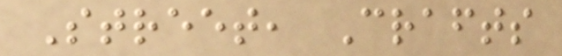Street, Crafts
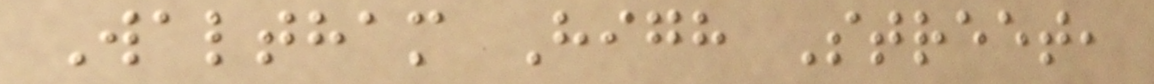Waltham High Street,
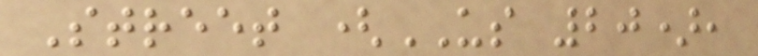Street (US 20),
